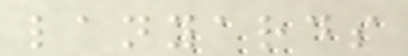lanyards
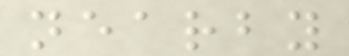nearby
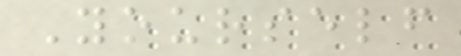Yourself
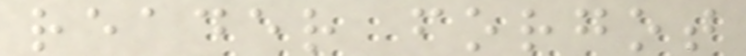reader forgot
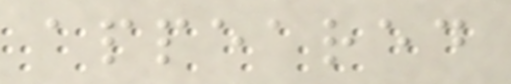appeared
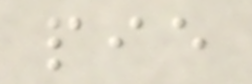pie
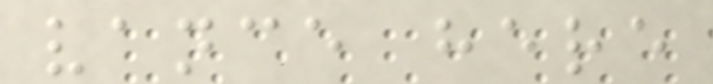vance here
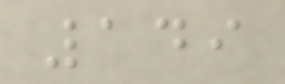149
